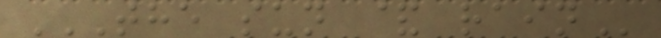THE SUN & RAIN
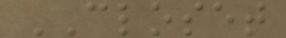CLOSET
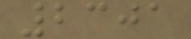2301
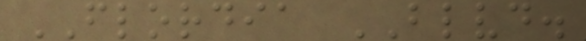FLORDIA BLVD.
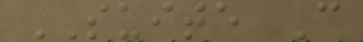SUITE C
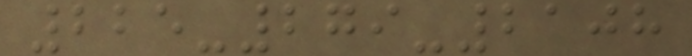225-279-2108
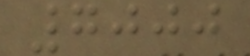7000
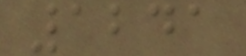1241
